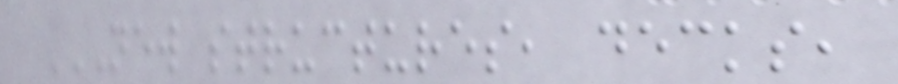NEW STRUCTURES, DECKS,
